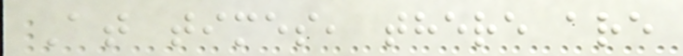At times, there are
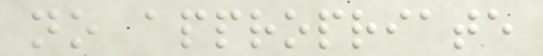no appropriate
